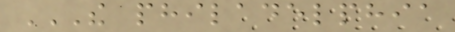THE PHILADELPHIA
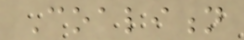Coalition
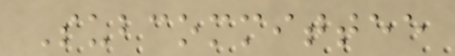Subcommittee
